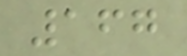167
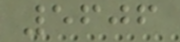5606
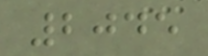2045
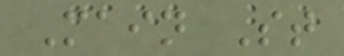Main St
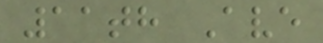11th Ave
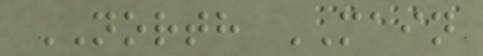NORTH MAIN
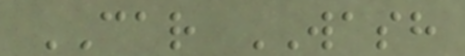CAR WASH
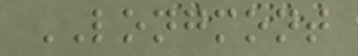LONGMONT
